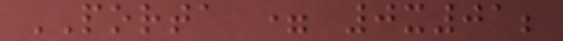PORTA = 0x01;
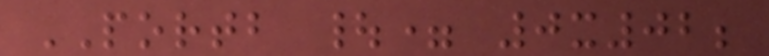PORTB |= 0x02;
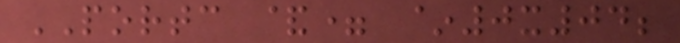PORTC &= ~0x04;
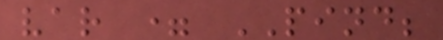var = PIND;
